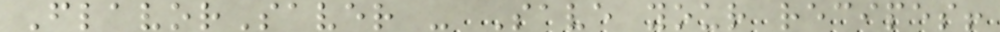FlavorSaver - Save your recipes!
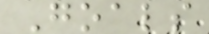Goals
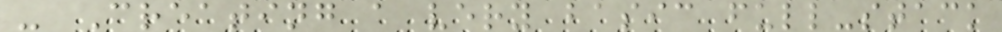- Creating a very basic full-stack
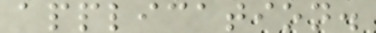application.
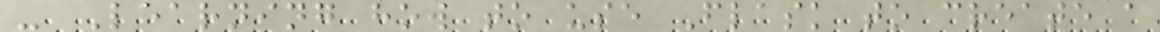- Learning how to use Flask to create a
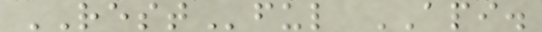RESTful API.
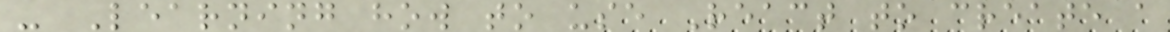- Learning how to use React to create a
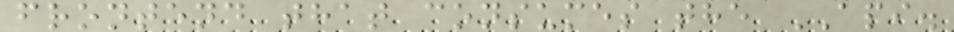frontend that consumes the API.
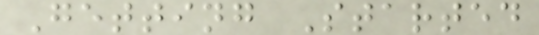Getting Started
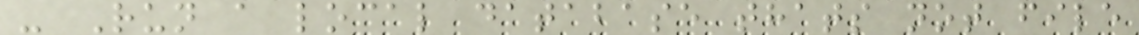- Run a local database thats not file
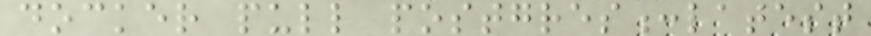docker pull postgres:latest
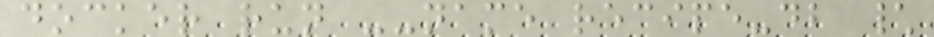docker run --name recipe-db \
